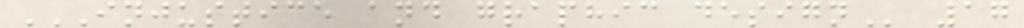INJUSTICE AND GRAPHIC DESIGN 17
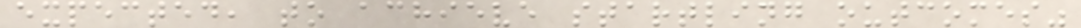expected, to achieve startling outcomes"
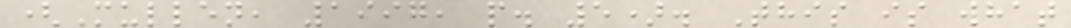(Mullen, 1997, p. 5). This is what
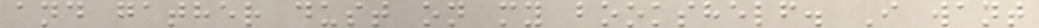and gather dust on my bookshelf. I want
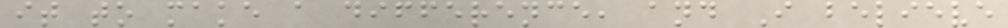it to make a difference, and I believe
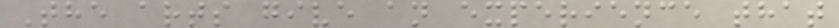The arts give an experience that
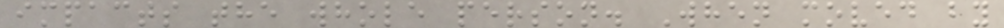impacts the whole person. When moved by
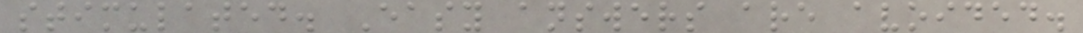stimulated. Easy answers are avoided.
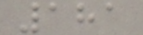181
